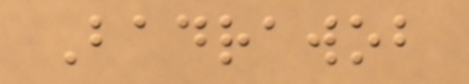Badrawob
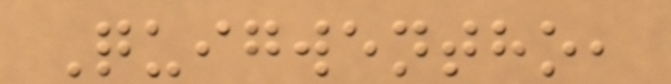Quigwentho,
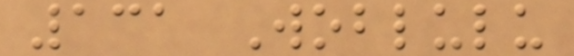131 Woblulu
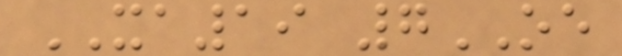XA19 7OE
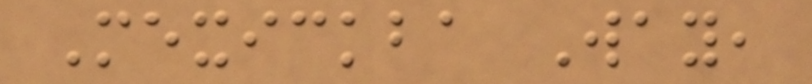Mexickba Way,
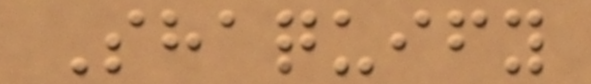Shaquify
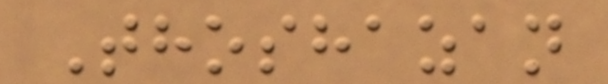Thoshazan
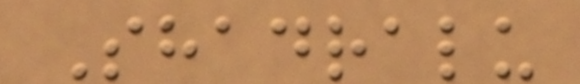Shadralu
